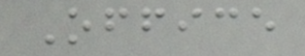Office
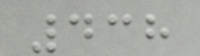438
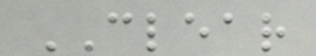CLEAR
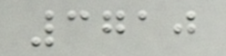3710
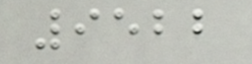9522
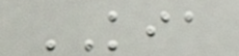KIA
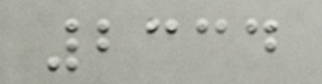2334
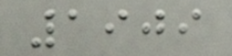1909
